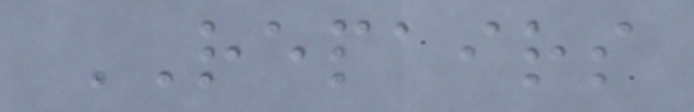REPAIRS
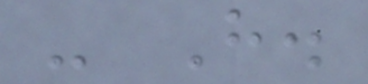- H.
